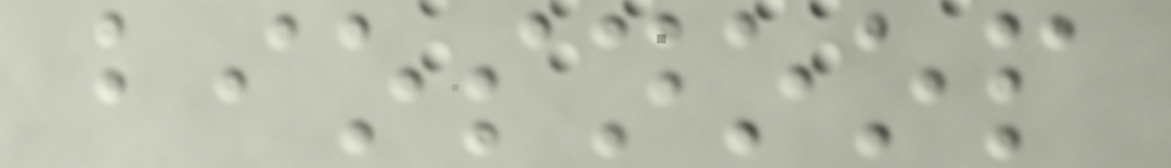biosnoop
